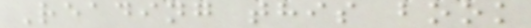Reading this book
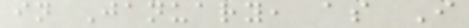in January, as I
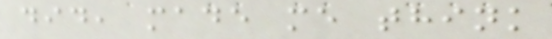did, made me think
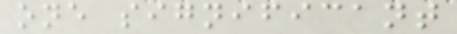one significant
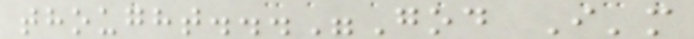thought..."God I'm
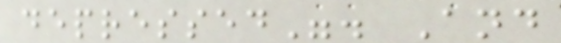depressed". And
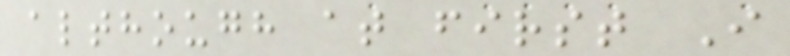although at first I
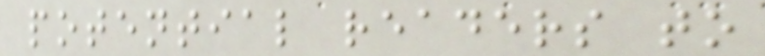potential readers to
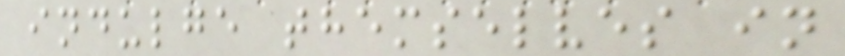indulge themselves in
